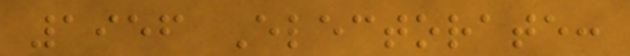1956 Electorate:
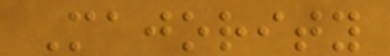Majority
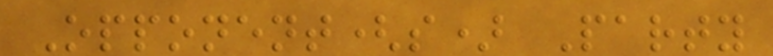Opponent(s) Party
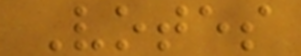Votes
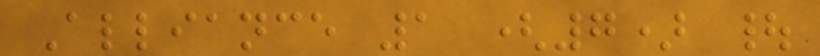Alliance 1 (7) |
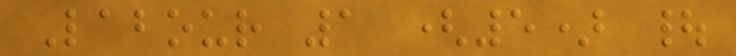Labour 1 (5) |
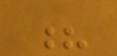?
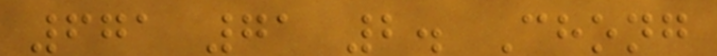671 71 2. Chong
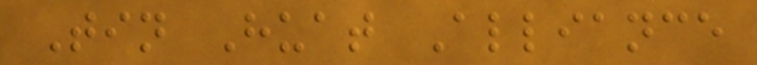Tin Huat Alliance
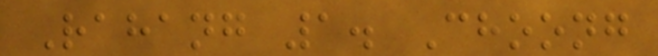Rahang 1. Choong
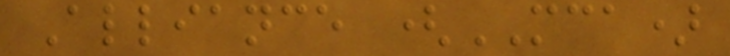Alliance (MCA)
